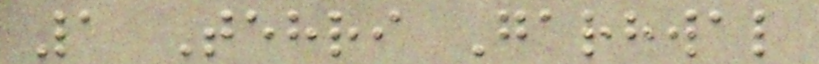1 Tehri Garhwal
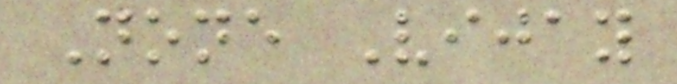None Vijay
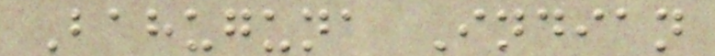Bahuguna Indian
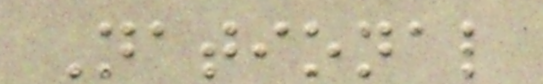National
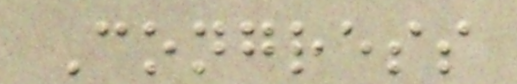Congress
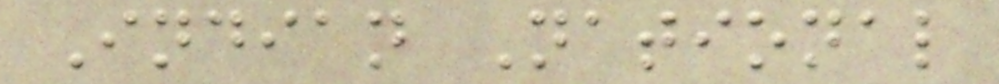Indian National
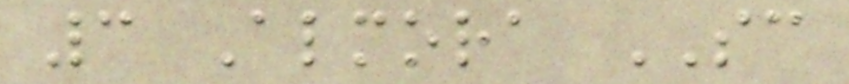3 Almora SC
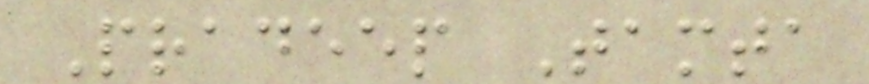Pradeep Tamta
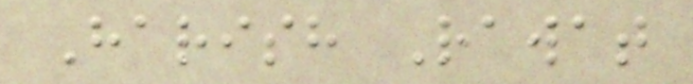Harish Rawat
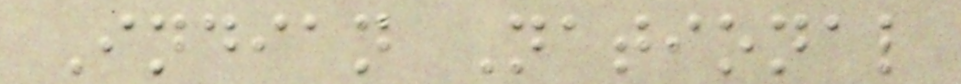Indian National
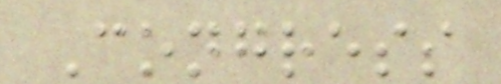Congress
